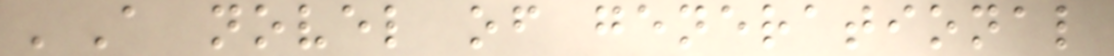'A novel of generational
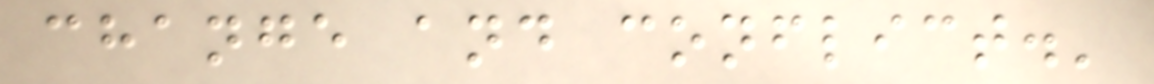change and conflict.'
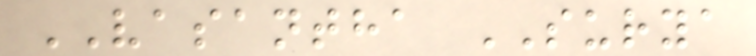VASANTHA SURYA
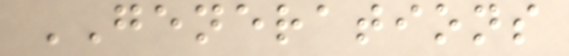GENERATIONS
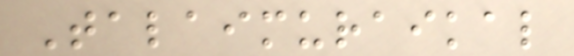Talaimuraikal
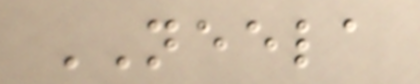NEELA
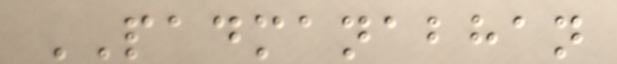PADMANABHAN
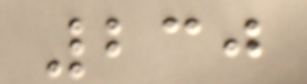230
